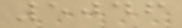5046
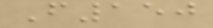F150
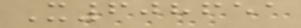X608651
